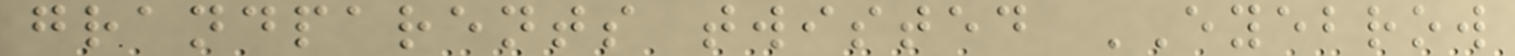grandparents twisted EYEBROW
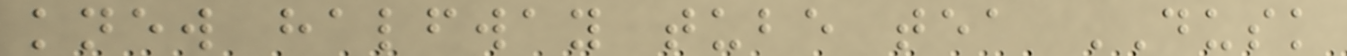knew halfway tube tea DUSK
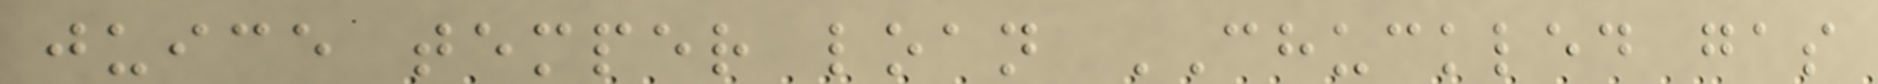juice temper loan CHUCKLED gas
